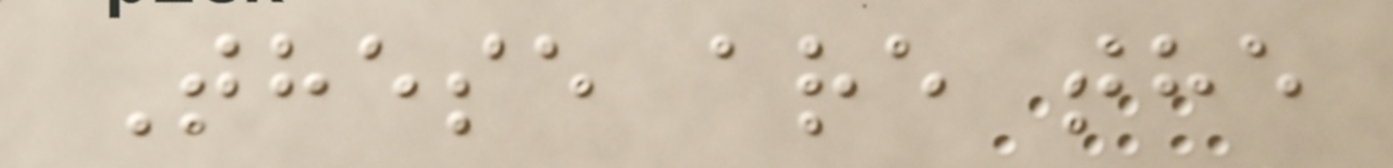These are the
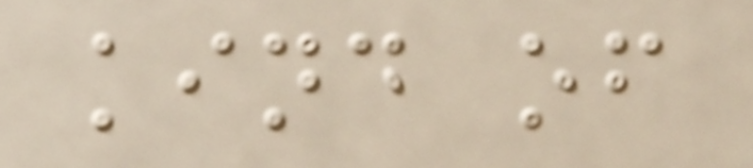kind of
